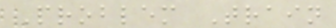Problem Train
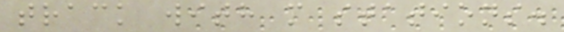track with m stations.
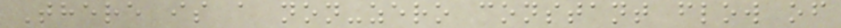There is a non-zero constant flow of
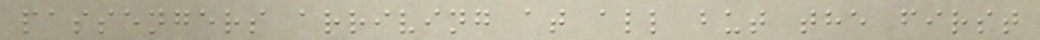passengers arriving at all but the first
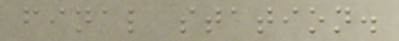final station.
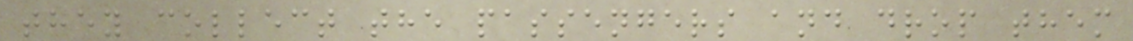they collect the passengers and drop them
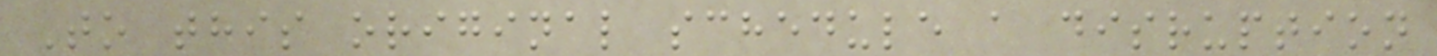To this original schedule a disruption
